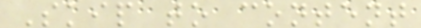Skip to content
